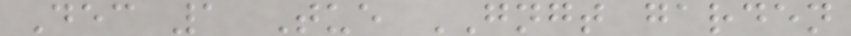Dec 1 Tue GNGT garden
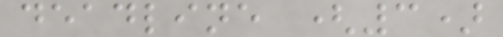deadline (3)
